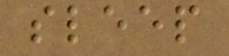sleep
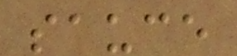sauce
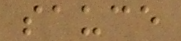sauce
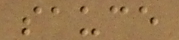sauce
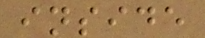inside
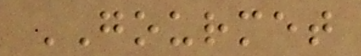GOURMET
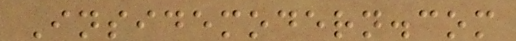Insidemodern.com
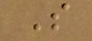S
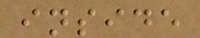inside
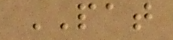PAT
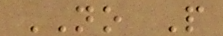NO P
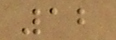12
